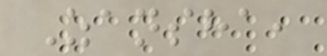Zansha,
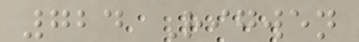724 Rigwen
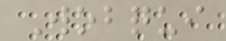Wobqui
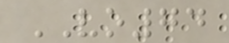VO74
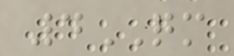4QM
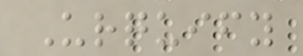Urquify
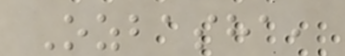Ozbasha,
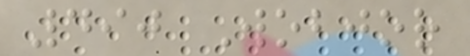490 Wobjor
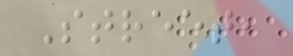Street,
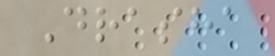Drasha
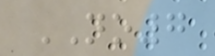NO7
